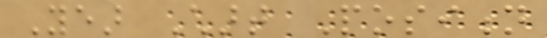Year Chart Position
